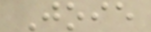Joie
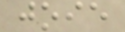joie
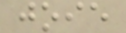joie
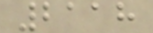2118
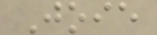Joie
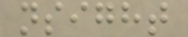nsight
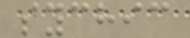sychic
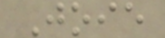Joie
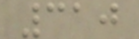310
